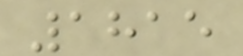1815
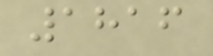1816
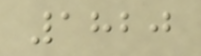1820
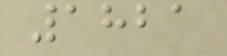1821
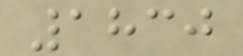1830
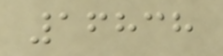16838
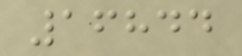16844
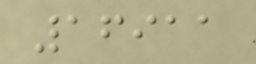16911
